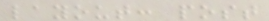layout: post
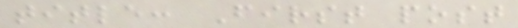title: First post
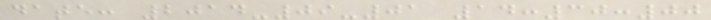date: 2014-09-01 14:30:00
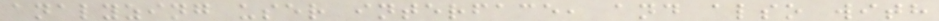analyzing user interface, and also with
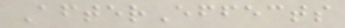AfterEffects
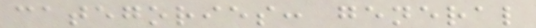categories: general
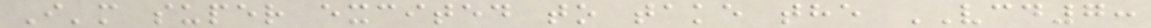I'm super excited to take the VCD7:
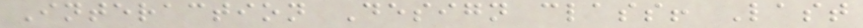Interaction Design class! Last
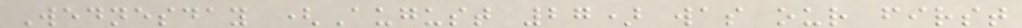Wednesday (August 27) was our first
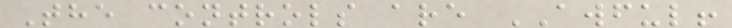The controls are AWFUL!
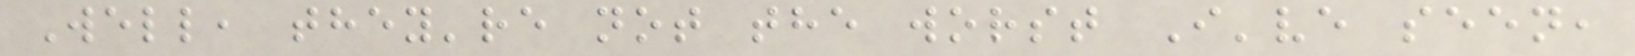Well, they're not the worst I've seen,
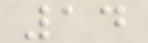14
